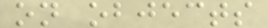on objects
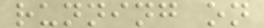running on
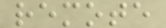remote
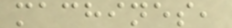machines,
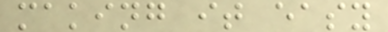making it easy
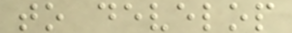to develop
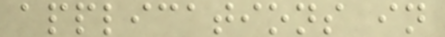applications in
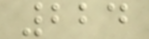224
